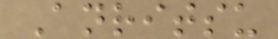Anritsu
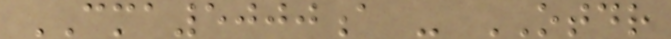CMA5000a - OTDR
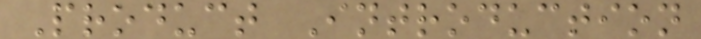Product Introduction
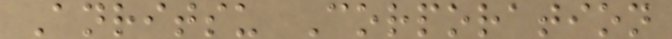Anritsu Corporation
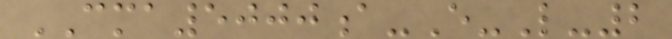CMA5000a-E-L-2
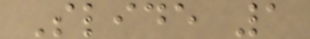Slide 1
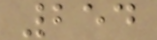254
